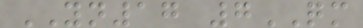YN17 7QM
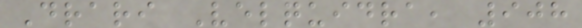Drari Velquidra, 908
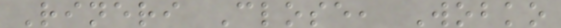Rineri Close, Wobko
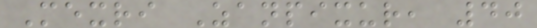Mexri Zanpixur, 40
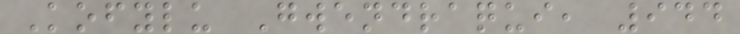Kofylu Gwendraqui, 944
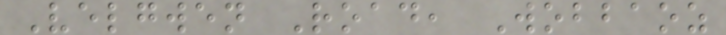Velgwen Road, Wobbaoz
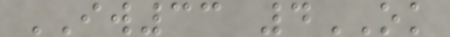IW33 4OK
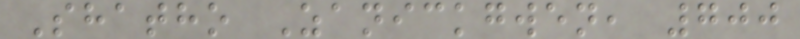Shatho Zanickgwen, 700
